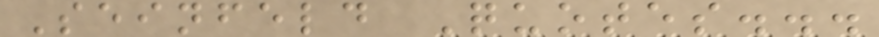Seinfeld Quotes...
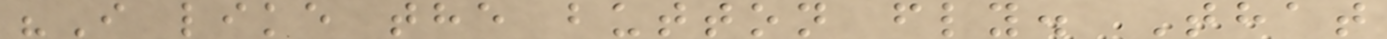"I like the button fly. That
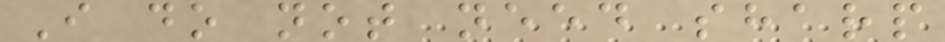I do not need sharp
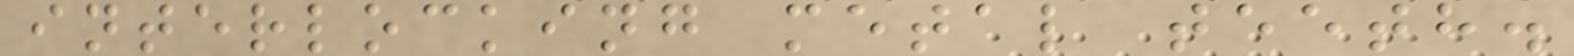interlocking metal teeth.
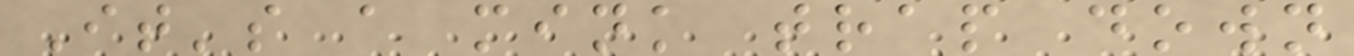It's a mink trap down
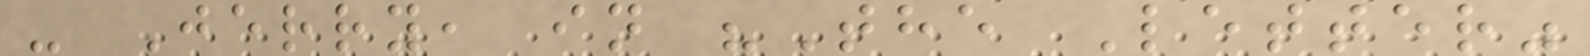- Jerry, in "The Letter"
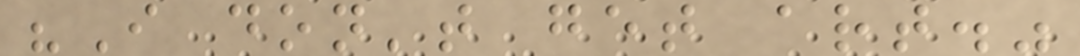"I don't get art."
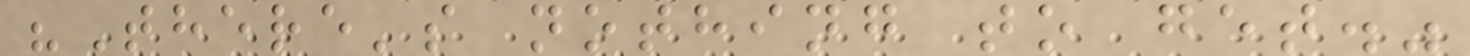"There's nothing to get."
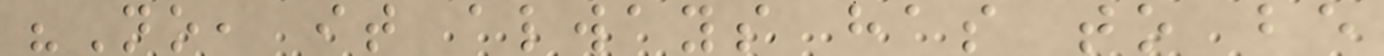"No, it always has to be
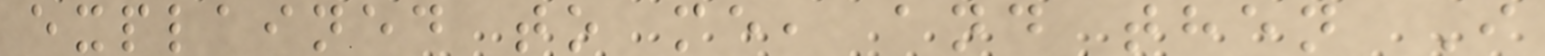explained to me, and then I
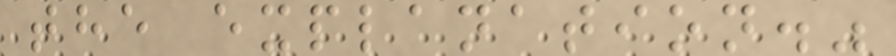the explanation."
